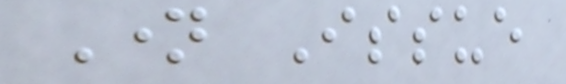Name Issue
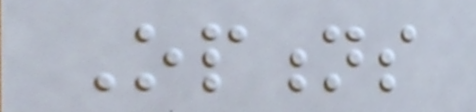Options
